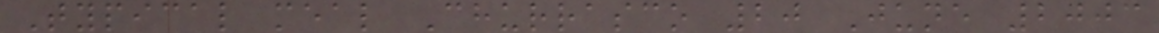Typical meal Churrasco 20 June 2003
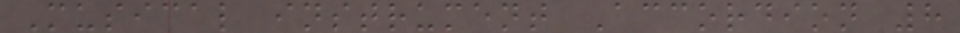Musical instrument Accordion 8
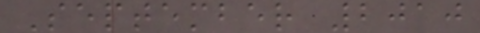September 2010
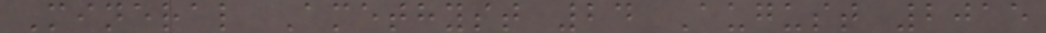Mineral Amethyst 24 August 2015
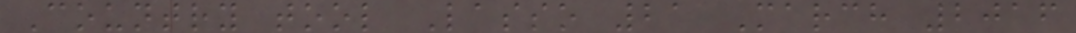Country tool Lasso 21 March 2016
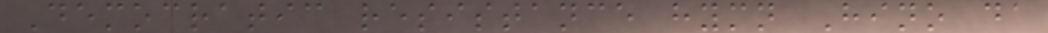Democratic resistance hymn Hino da
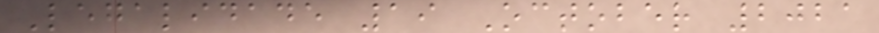Legalidade 19 October 2021
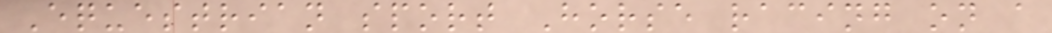Equestrian sport Horse racing on a
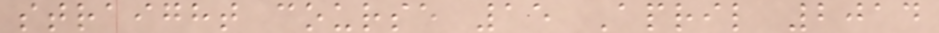straight course 15 April 2014
